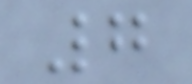7
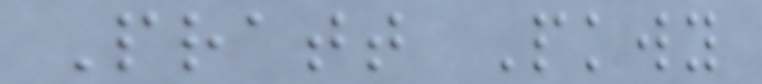Pratt Pkwy
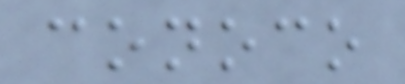conoco
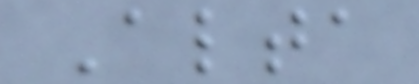Alta
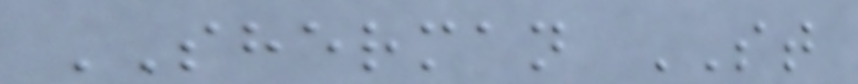SHERMAN ST
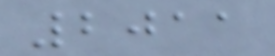2011
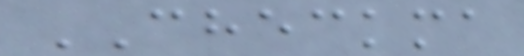CHECKMA
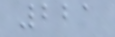221
